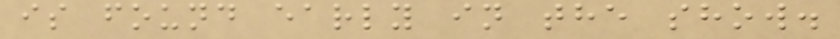is found early in the show.
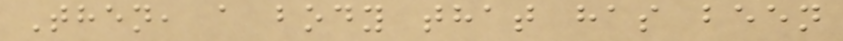Then, a body that has been
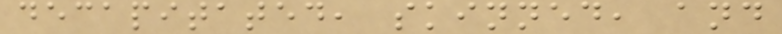decapitated, skinned, and
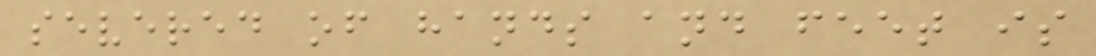severed of hands and feet is
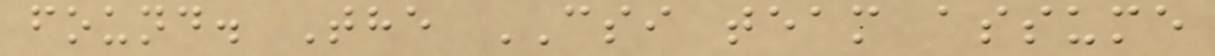found. The CSI team assume
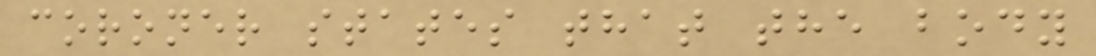coroner states that the body
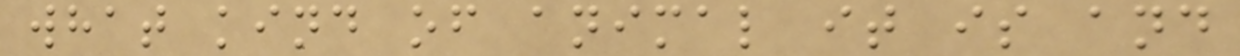what kind of animal it is and
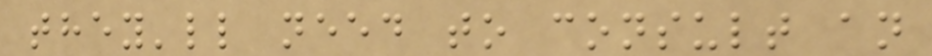they'll need to consult an
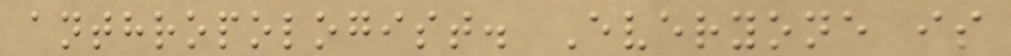anthropologist. Everyone is
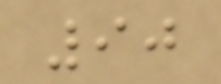90
